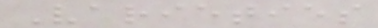Varieties
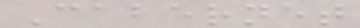Cabernet
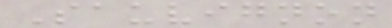Sauvignon
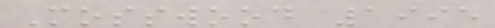Mosswood 1995
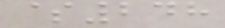$248
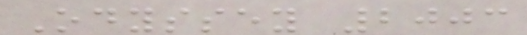Odyssey 2003
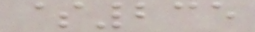$235
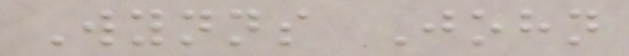Wynns John
